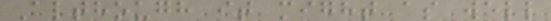Although it might as well
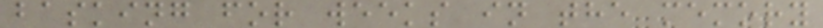basking for weeks in the memory
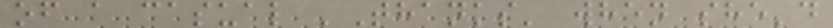of a casual 'Thanks' when she'd
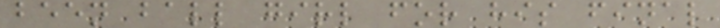been ball girl for his final
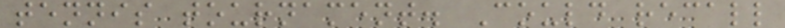tennis tournament. Could recall
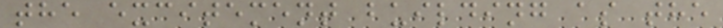the excitement building as the
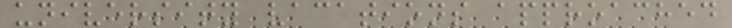university vacations approached
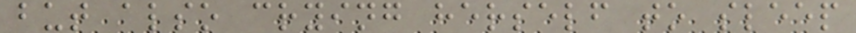but also crying herself to sleep
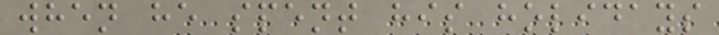when he spent his holidays
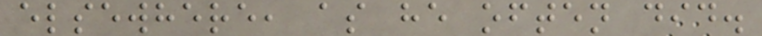elsewhere, as he often did.
